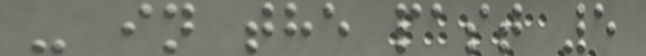- in the past 5
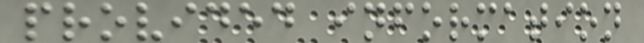provided information
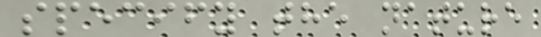specify the nature
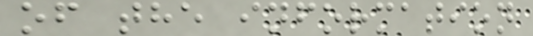of the information
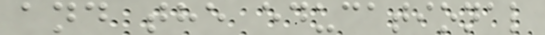and the educational
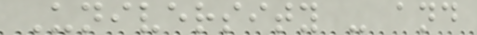University - and
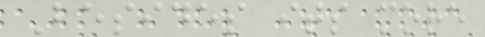Besides its more
